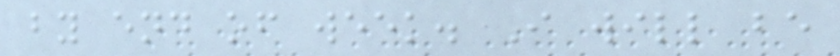by end of week. I will be
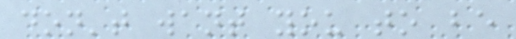don't want you to be
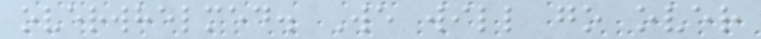overwhelmed. We will go over
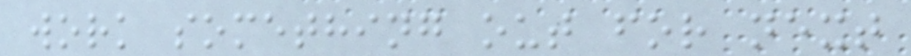work something out for next
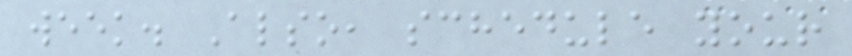week. Also, schedule your
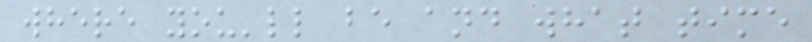where you'll be and what time
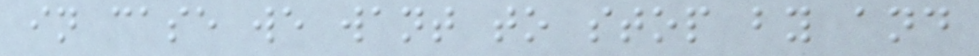in case we want to stop by and
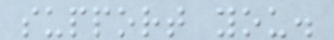support you.
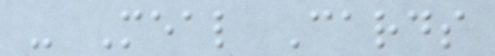- Meal Cards
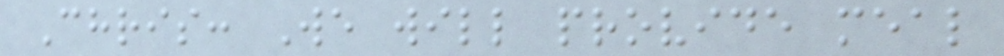Chris: We will provide meal
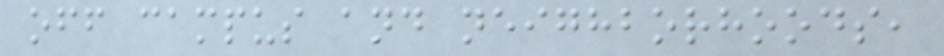off campus and neighborhoods,
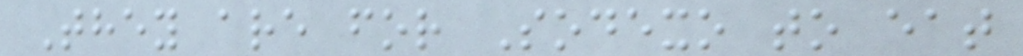They are for Sodexo to eat
